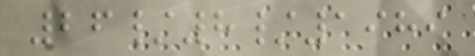26/8/1989
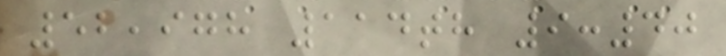52,978 114th 9:40
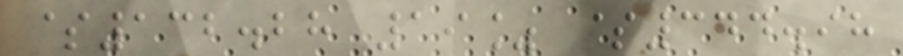$132.28 19% $344.98
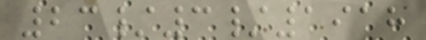23/3/1918
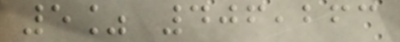5% 406,263
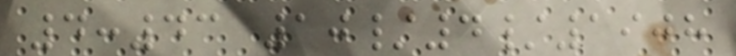4:43 10/4/1908
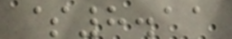$8.11
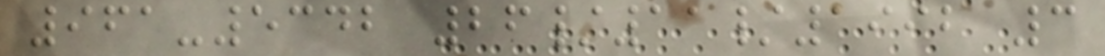961-5342 26/11/1992 3
